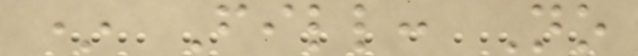* Fill: No
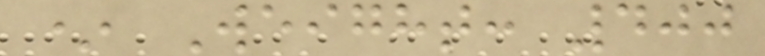* Weight: 400
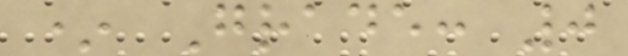* Grade: 0
